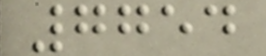7754
